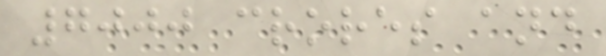7000 crores and
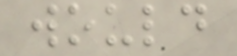would
